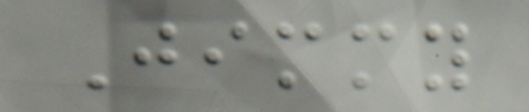Jimmy
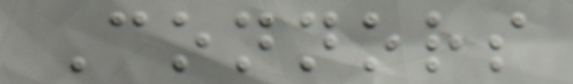Connors
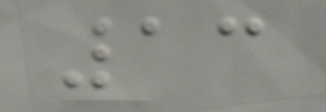13
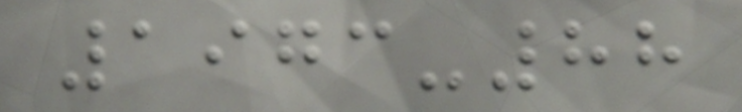1973-88
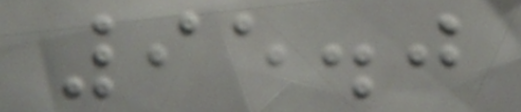95.0
